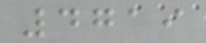4719
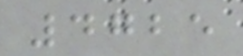4725
